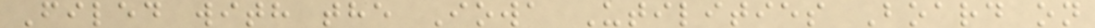Filed with the Iowa Utilities Board on
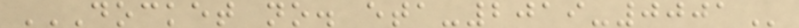DOCKET NO. ETA-2019-0001
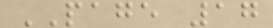PAGE 17
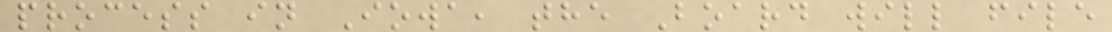process in Iowa, the Board will file
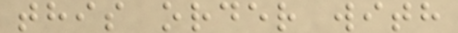this order with
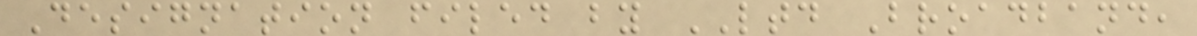Designation filed by LTD Broadband,
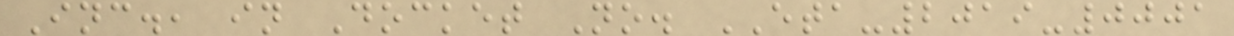Inc., in Docket No. ETA-2019-0001
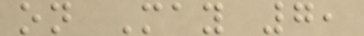on May 7,
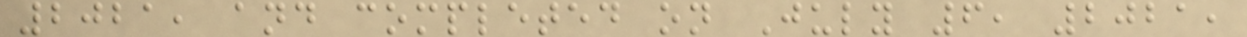2021, and completed on July 6, 2021,
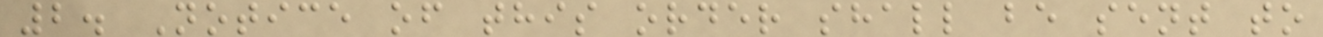2. Notice of this order shall be sent to
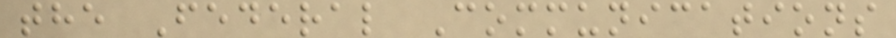the Federal Communications
